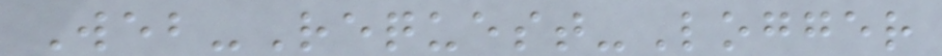Web-Request-Logger
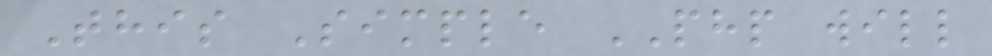This Simple PHP will
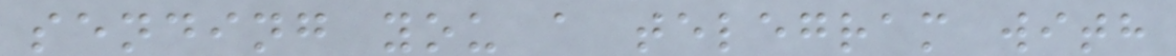sending you a telegram with
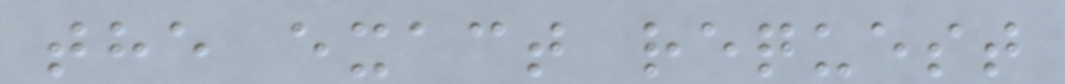the exact request
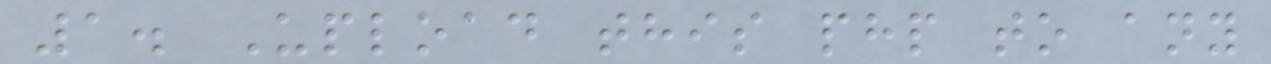1. Upload this php to any
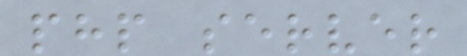php server
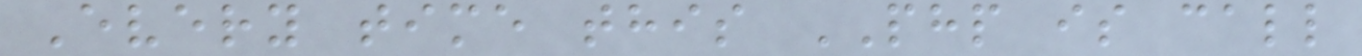Every time this PHP is call
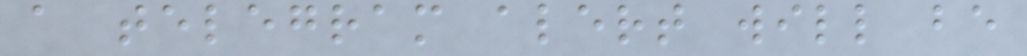a telegram alert will be
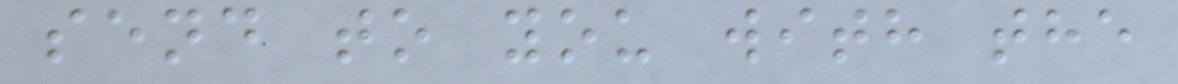send to you with the
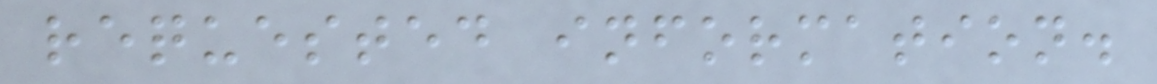requested information.
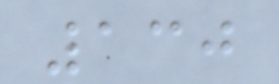130
